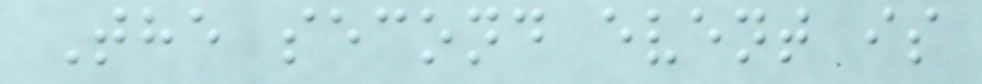The second event is
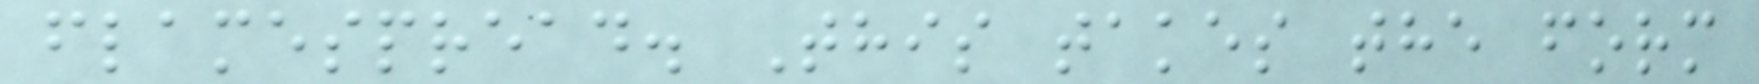flamespread. This takes the form
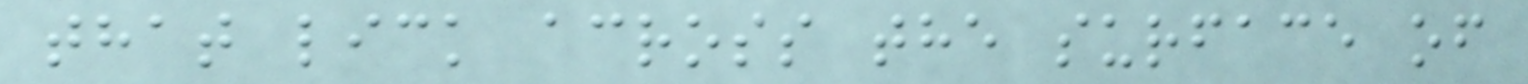that lick across the surface of
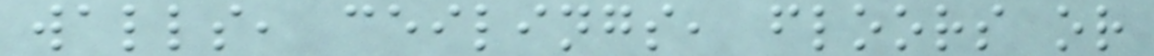walls, ceilings, floors or
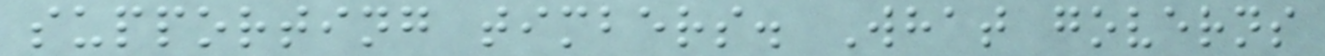supporting timbers. What governs
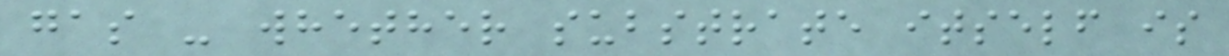gas - whether substrate itself is
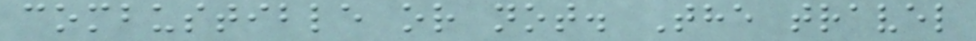combustible or not. The travel
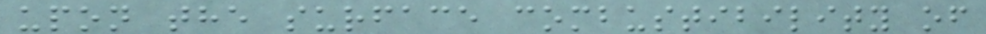upon the surface combustibility of
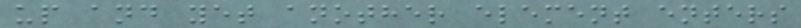up and yet another element enters
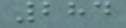284
